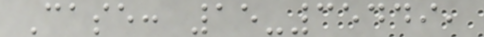Case: 15-35449,
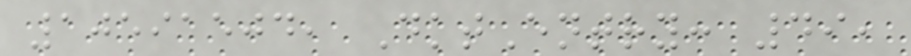10591504, DktEntry: 49,
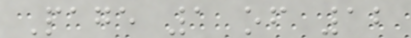Page 1 of 12
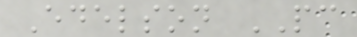Edelson PC
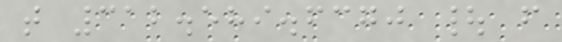t 312.589.6370 | f
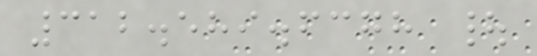312.589.6378 |
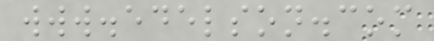www.edelson.com
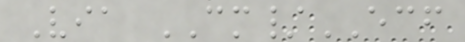Via CM/ECF
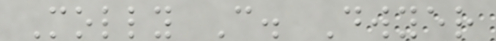Molly C. Dwyer
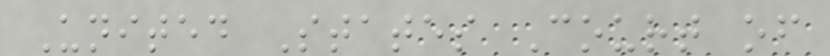United States Court of
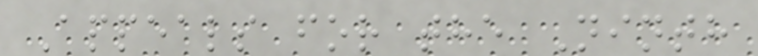Appeals for the Ninth
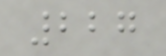227
